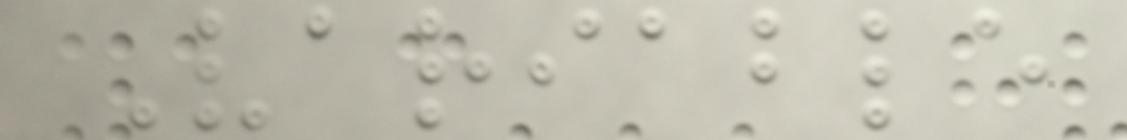Variable
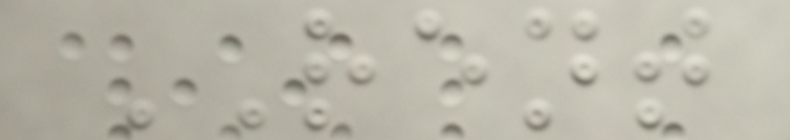RENT
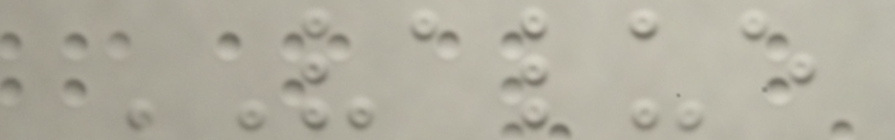VALUE
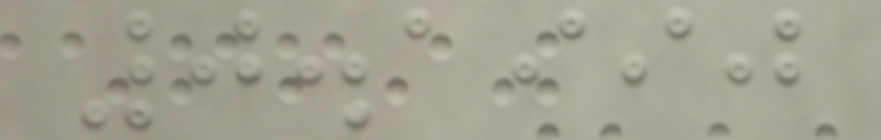0.1990
